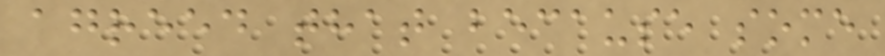agreed that because some
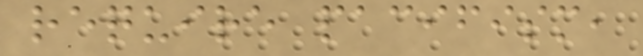require pacifism,
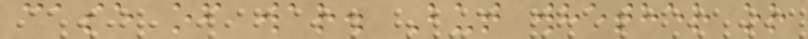case of war. But whether or
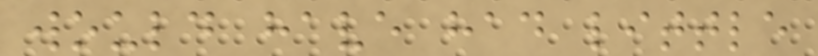would have had little
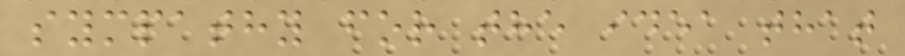sympathy for the idea that
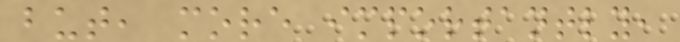but, more importantly,
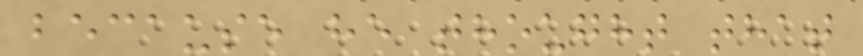because he thought that
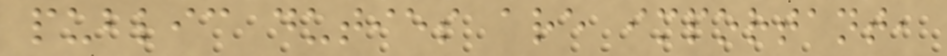public duties are important,
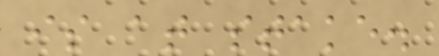is at stake.
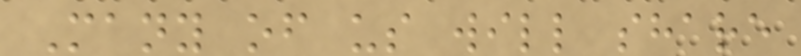Many of us will share
